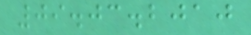09.03.2010
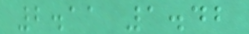2.11 1.42
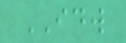IDW
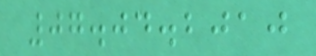07.04.2010
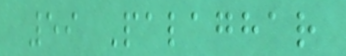59 Palaghar
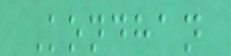Kondhan
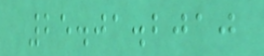25.01.2010
